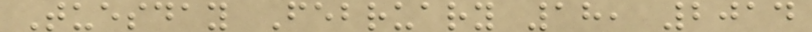Tuesday February 18, 2014
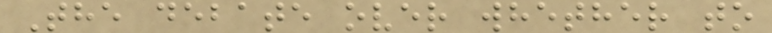The debate over whether to
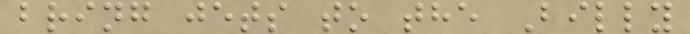bring jets to the Billy
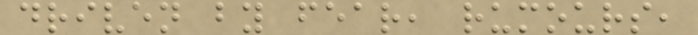driven by fear, rumours,
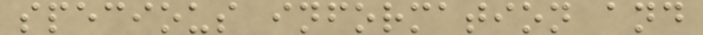specious information and
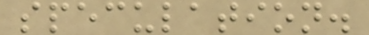speculation.
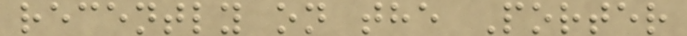recently on the Porter
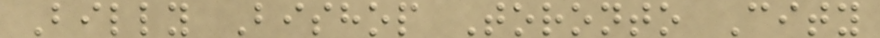Billy Bishop Toronto City
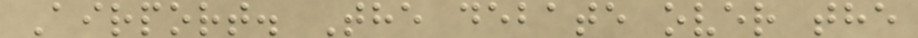Airport. The debate over the
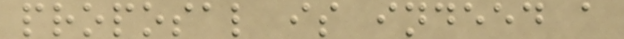proposal is indeed a
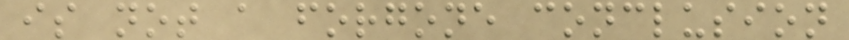is not a forgone conclusion
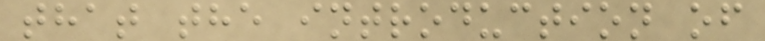that the introduction of
